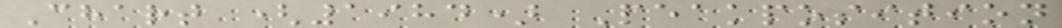Chart (1984) Peakposition
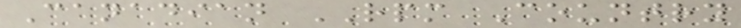Canadian RPM Country
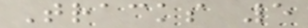Tracks 5
